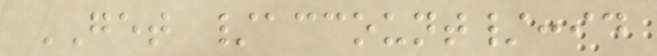GET /account/:id
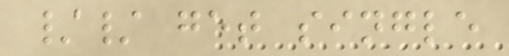// get single
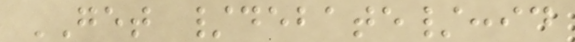GET /debate/:id
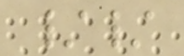//
